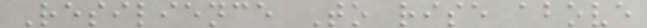Resilience To rise above
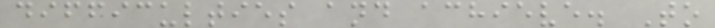difficulties and achieve. To
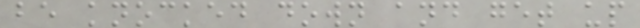be knocked down and get up
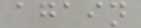again
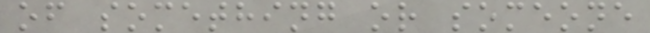of something or someone
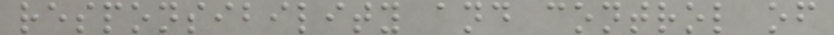responsibility and control of
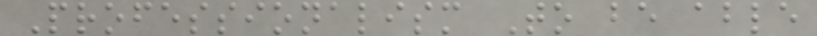Professionalism To be able
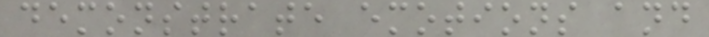demonstrate emotions and
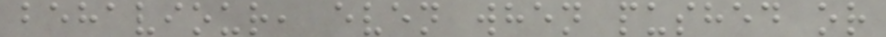behaviour, even when pushed or
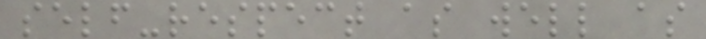self-respect as well as
